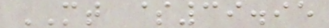MT $39.95
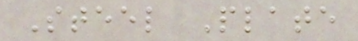Steel Plate
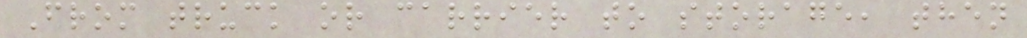From truck or carrier to storage, then
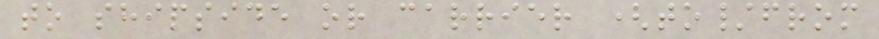to shipside or carrier (to/from
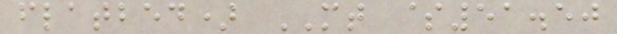flatbed) MT $51.50
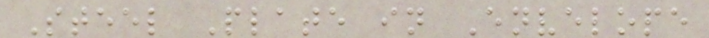Steel Plate in Envelope
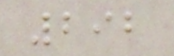292
